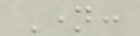Name:
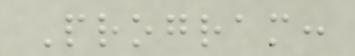Program:
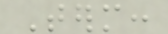Term:
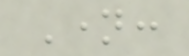Name:
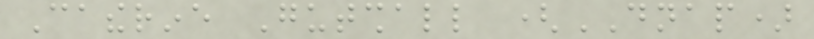Catherine Gutshall (DNAP)
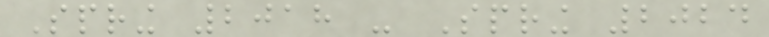Spring 2018 - Spring 2024
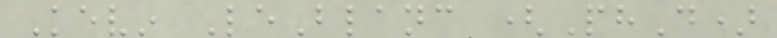Kevin LeBlanc (PhD)
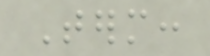Term:
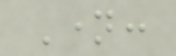Name:
